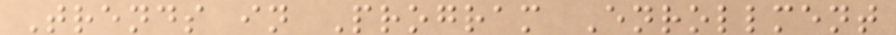Trends in Program Enrollment
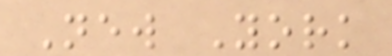New York
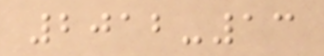2012-13
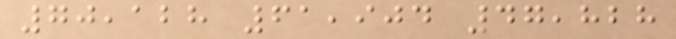70,128 61,904 47,828
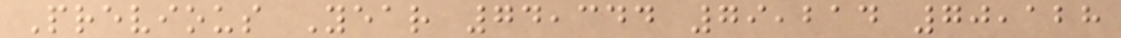Previous Year 74,344 79,214 70,128
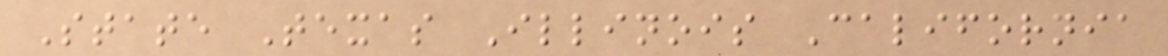State Texas Illinois California
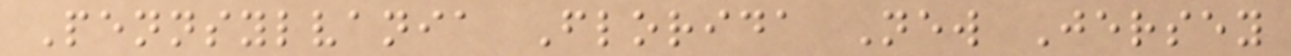Pennsylvania Florida New Jersey
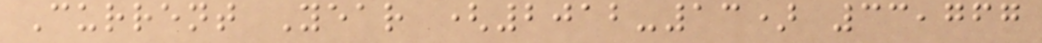Current Year (2012-13) 33,767
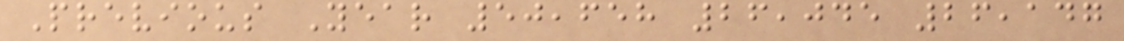Previous Year 50,658 26,045 26,147
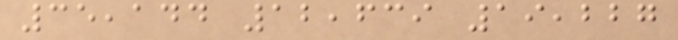35,144 12,639 19,227
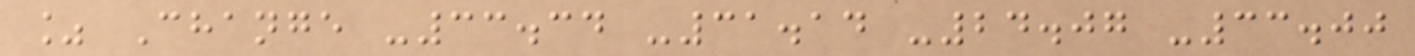% Change -33.34 -31.14 -24.07 -33.00
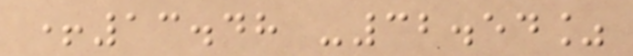+13.48 -32.54%
